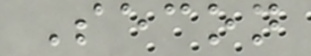Secon
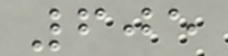605
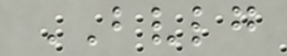BVLG
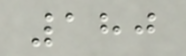180
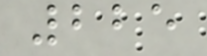225
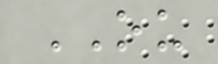OU
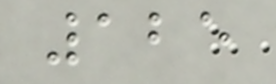125
